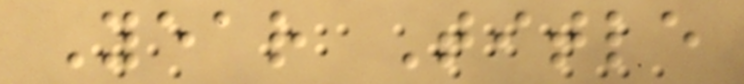Year Title
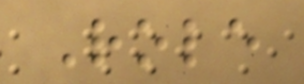Role
